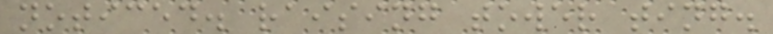noticed. raising tower ting.
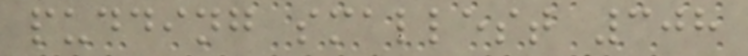pudding smallest 308
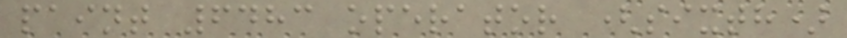paint 6483 operator (sixth)
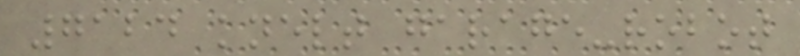7124 knelt garage-robot
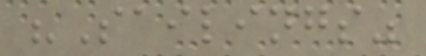"Sailings"
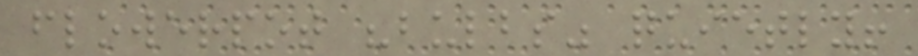flowerpot "bulbs" quietly!
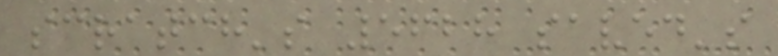scratch's 5628 saved's
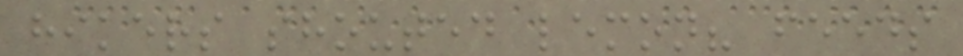hikers shouted lemon? feeds
